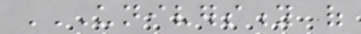UNIVERSITY OF
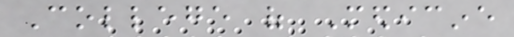College of Medicine
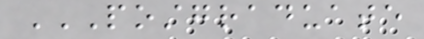POSTGRADUATE
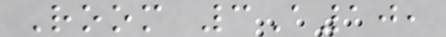Room 3A10,
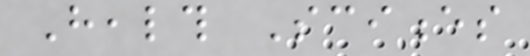Health Sciences
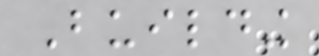Building
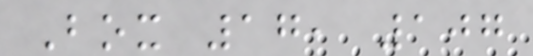Box 17, 107
